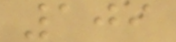109
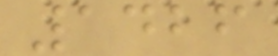1426
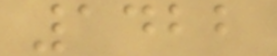1422
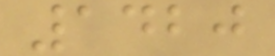1420
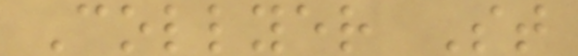Collyer St
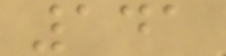141
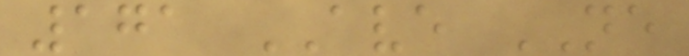171 AVE NE
